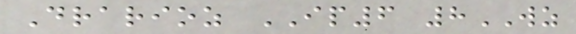Drarioz IP6 8WZ
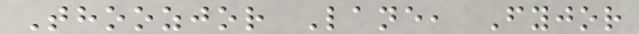Thoozjor Lane, Fyjor
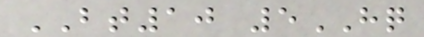BT10 5HQ
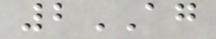2AG
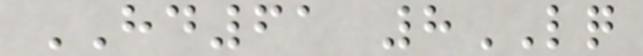HD61 8LQ
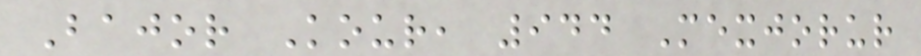Bajor Kour, 944 Mexjorur
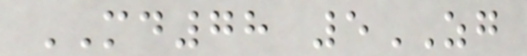MD78 5ZG
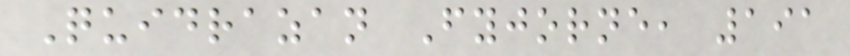Quidrazan Fyjorne, 191
